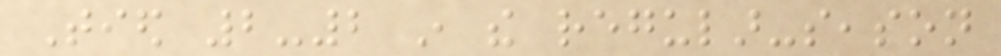Tied 2-2 in the regular-season
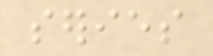series
